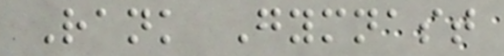Rank Gymnast
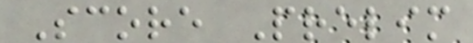Score Prelim
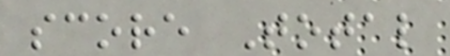score Total
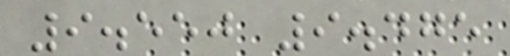9.550 9.475
